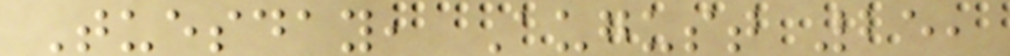Tuesday, August 25,
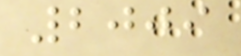2009
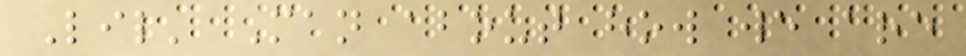Lil' Man about how we are
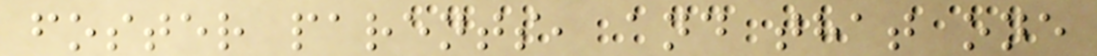foster parents, and that one
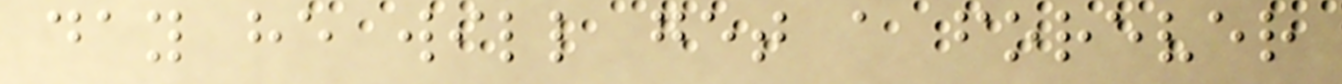day he will get a forever
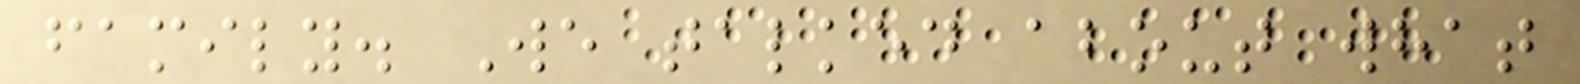family. We talked about what
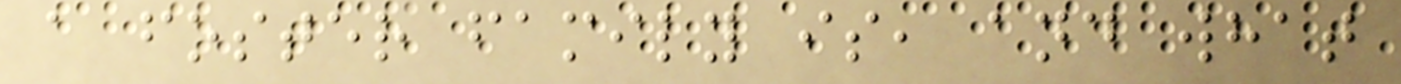a foster family is, and what
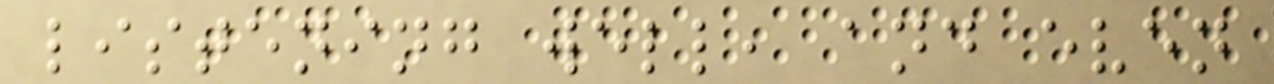listening well, and even
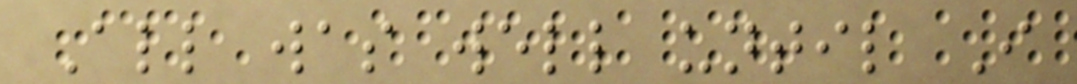All was well until I
